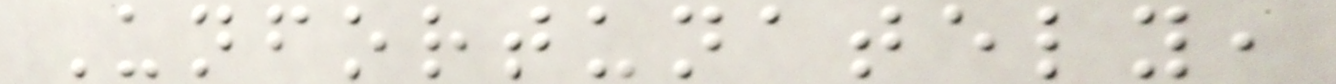Unfortunately,
